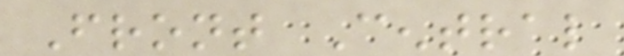Front Central
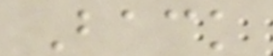Back
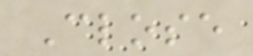Close
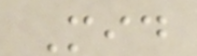Mid
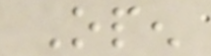Open
